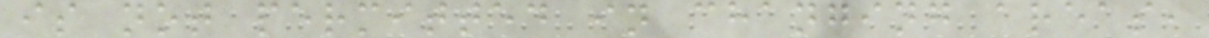is not permitted in changing areas,
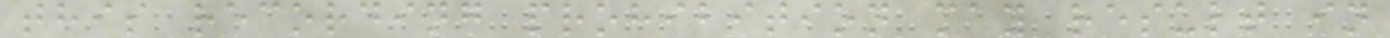this recording prohibition may result in
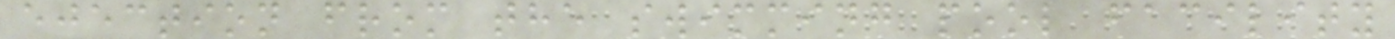ejection from the swimming pool facility
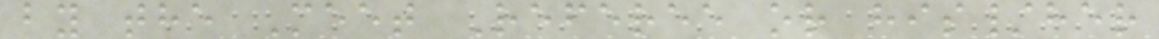by the Meet Referee or his/her
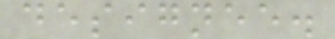designee.
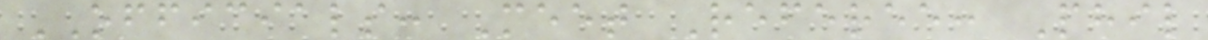OFFICIALS: Meet Referee: Phil
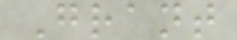Grant
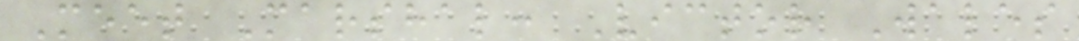Meet Marshal: Victor Wales
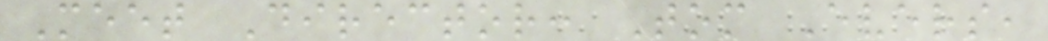Meet Director: Tom Evers,
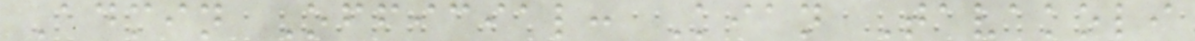Admin Official: Kian Tavakoli
